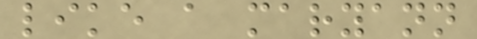like a maryann
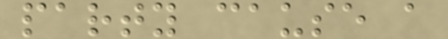party cause a
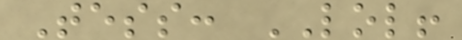Tess: LOL!
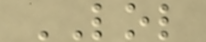LOL
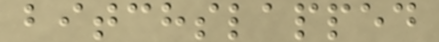bitchslapped
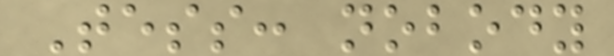Tess: nobody
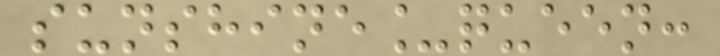sunshine_queen:
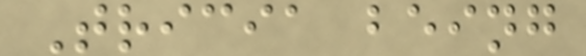Tricia being
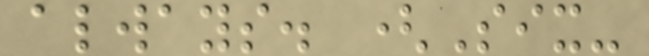always. (Six-
